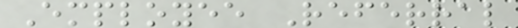Employee Referral
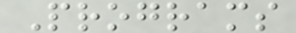Programs
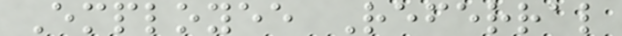Employee Referral
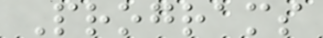Programs
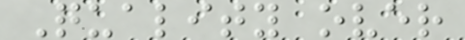Quality over
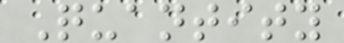Quantity
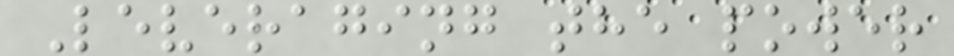Leveraging the power
